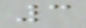3
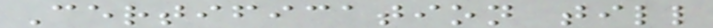Certification till
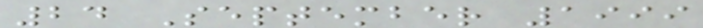24 September 1999
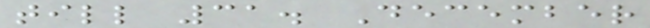till 31. December
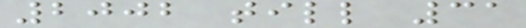2002 till 31
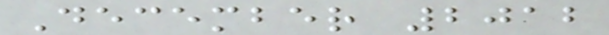December 2012
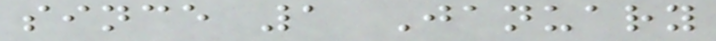since 1 January
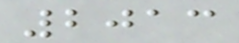2013
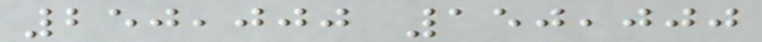250,000 150,000
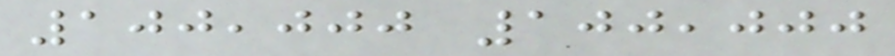100,000 100,000
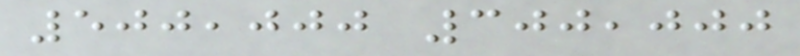500,000 300,000
